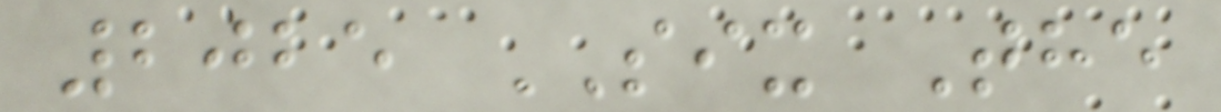2025 SIX The
